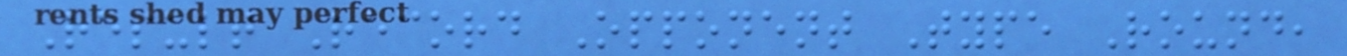Result Record Opponent Type Round,
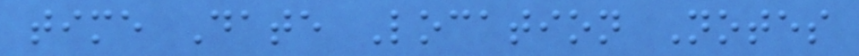time Date Location Notes
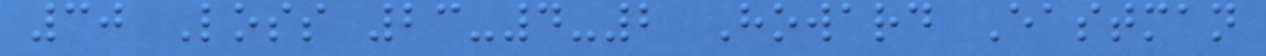30 Loss 23-4-2 Howard Eastman
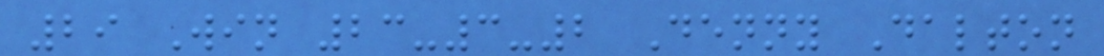29 Win 23-3-2 Denny Dalton
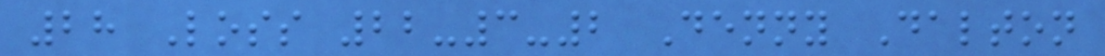28 Loss 22-3-2 Denny Dalton
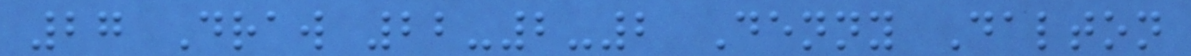27 Draw 22-2-2 Denny Dalton
